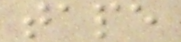tape
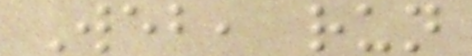Web, run
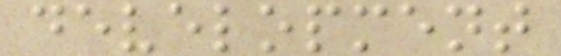development
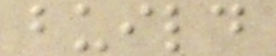build
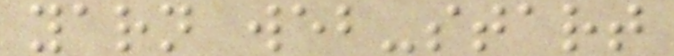yarn web-start
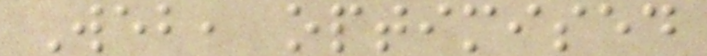Web, optimised
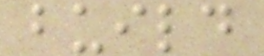build
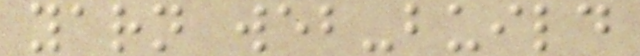yarn web-build
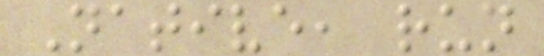Native, run
